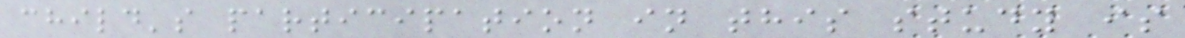child's participation in this study is
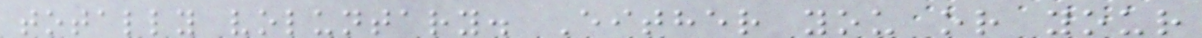totally voluntary. Either you or your
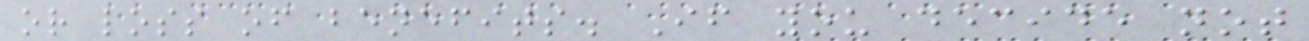or loss of benefits. If you decide not
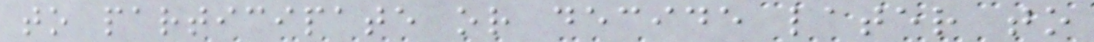to participate or decide later to
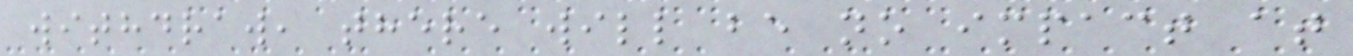withdraw, there will be no impact at
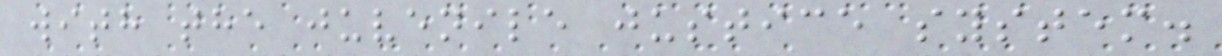with the juvenile justice system.
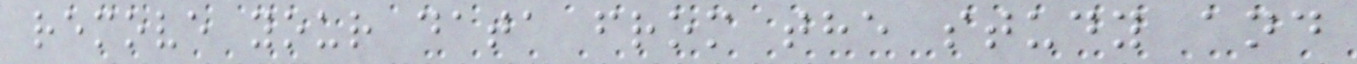remove your data from the study and
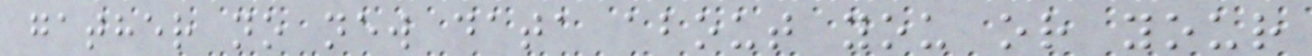gather no new data about you or your
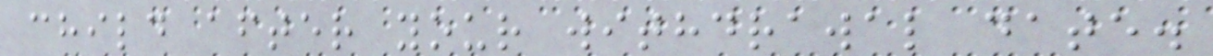child after your withdrawal date.
